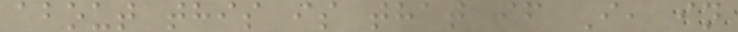about this is that if I, in
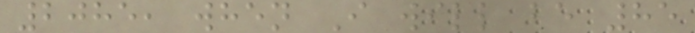2085, when I will be 85
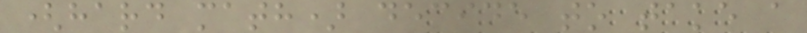(hard math) decide to take a
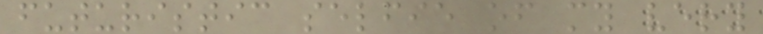futuristic selfie of my very
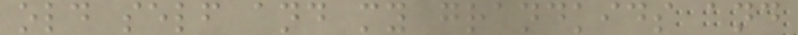old self and my grandkids and
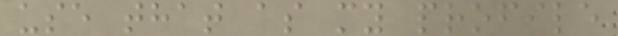use that as my profile
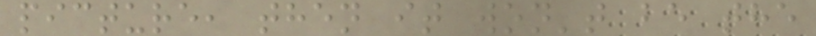picture, then it won't be the
